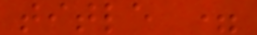title =
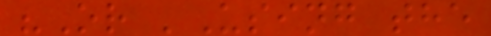"Or 'Using the
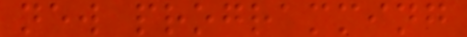new programming
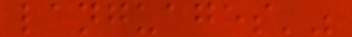languages'"
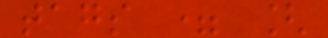tags = [
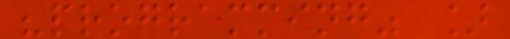"programming" ]
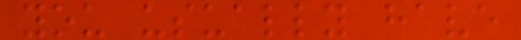you usually have
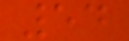54
